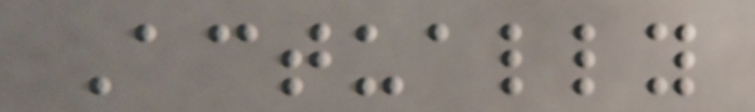Actually
